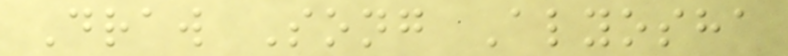Draw Song Alyosha
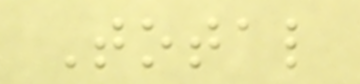Total
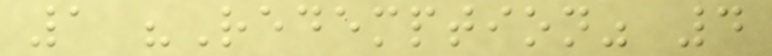1 "Redemption" 4
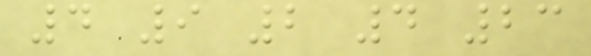4 9 2 4 23
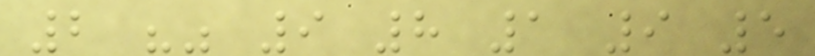2 "" 9 8 1 9 5
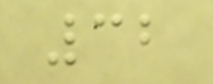32
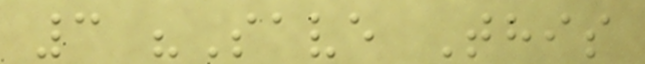3 "Save This
